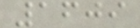1609
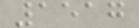1517
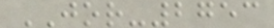JOR-2753
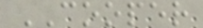COOPER
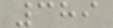389
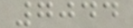7044
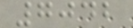7042
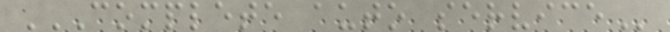COMPLETE AUTO SERVICE
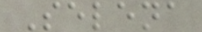Selena
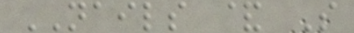NAILS & S
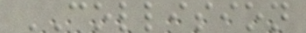COLLISION
